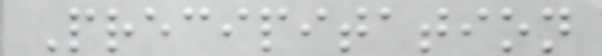Precipitation
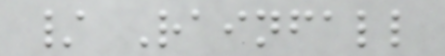/ Rainfall
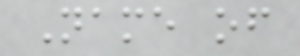Name of
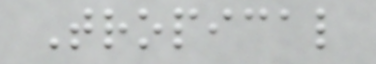Tropical
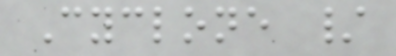Cyclone /
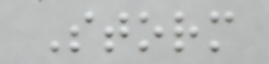Storm
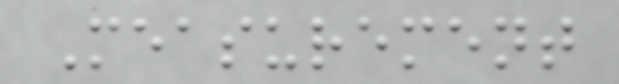Measurement
